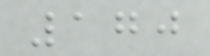170
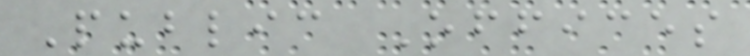Public Offices
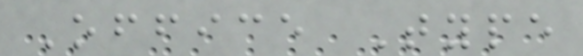Office Type
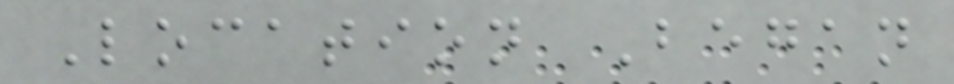Location Began
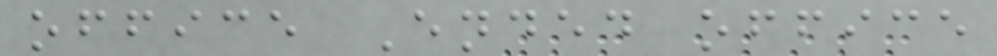office Ended office
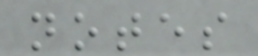notes
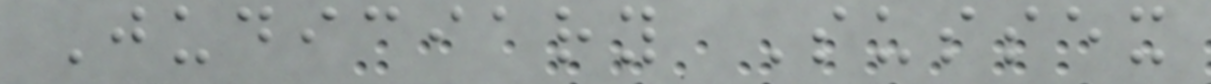Judiciary Sussex
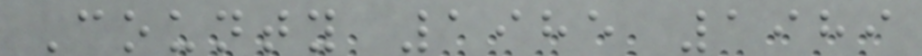County 1985 1989
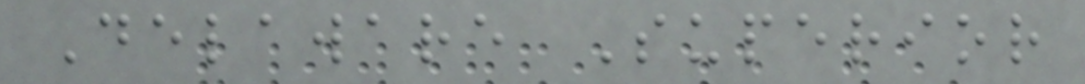Delaware Superior
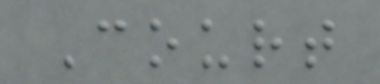Court
